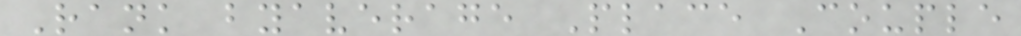Rank byaverage Place Couple
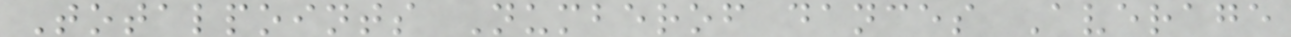Totalpoints Numberof dances Average
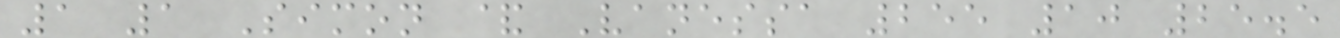1 1 Simon & Vanessa 255 10 25.5
